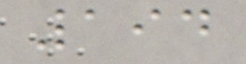194
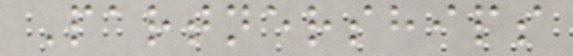Partnerships
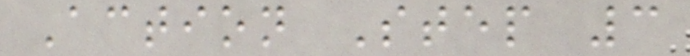Action Step 3
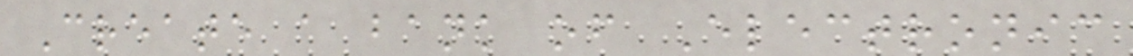Create a bank of Electronic
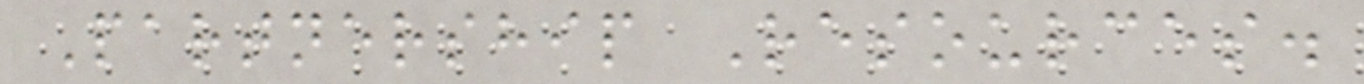Partnership Resources.
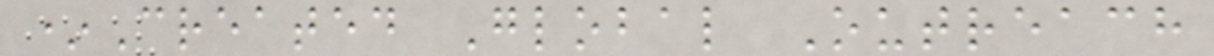*Created Global Outreach
